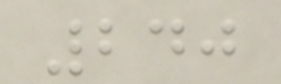240
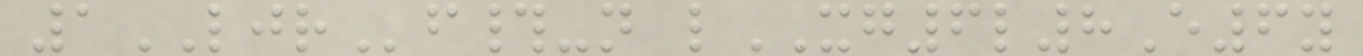1LJRf#-n lXG6l8E6y
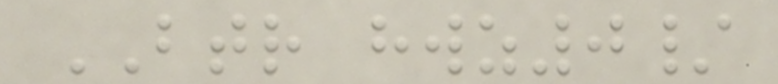BTR hwz0/
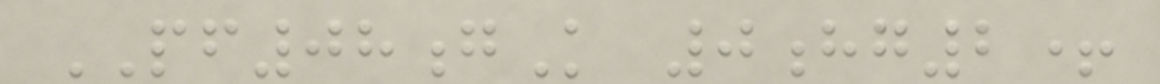PF08gK 0hg2+
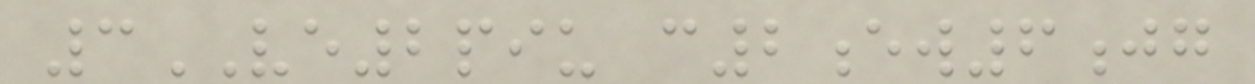3VE2piu c2ew6jg
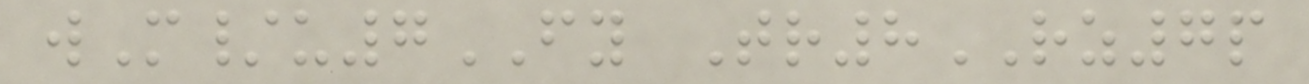wM/u7FY Tr8RZ7p
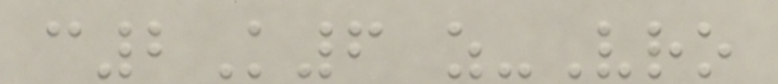c2K6 z-Vro
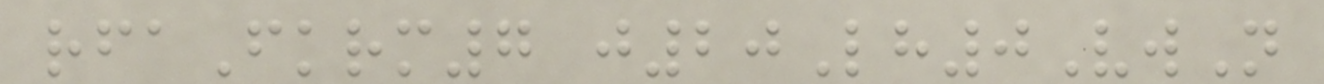rfaFkrm7 j20Lh0VwN
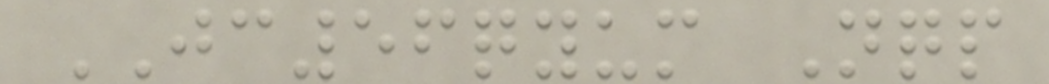JC56qyum Nqp
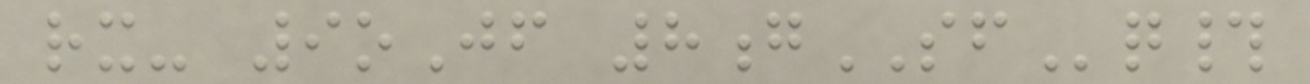rx- 9oJf 8gSFq#
